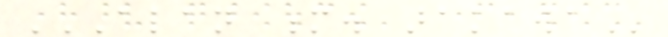ALAN M. ARAKAWA
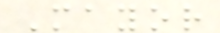Mayor
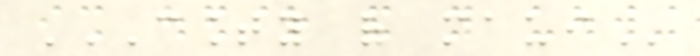COUNTY OF MAUI
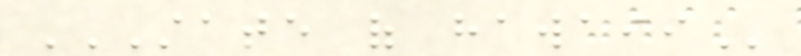STATE OF HAWAII
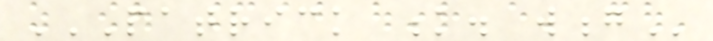PATRICK K. WONG
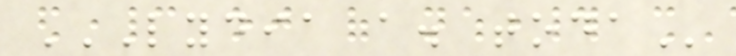LYDIA A. TODA
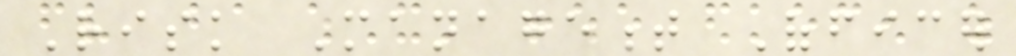Risk Management Officer
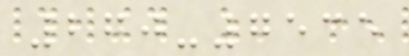270-7535
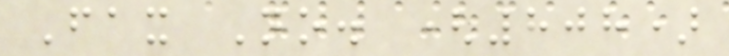Fax No. (808)
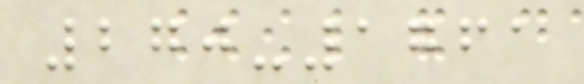270-1761
